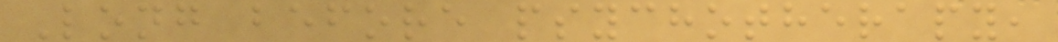Long before psychotherapy,
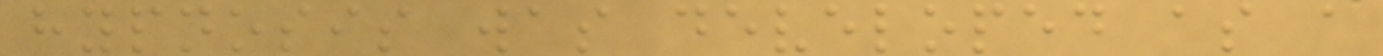hypnosis was developed as a
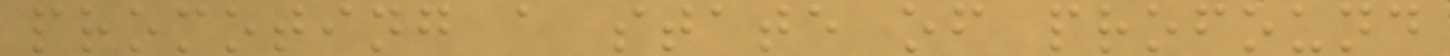promoting a state of profound
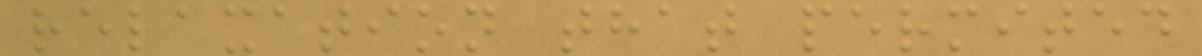relaxation that permited
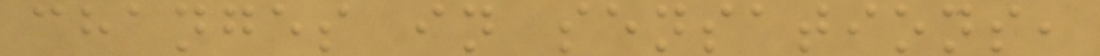changes in sensations,
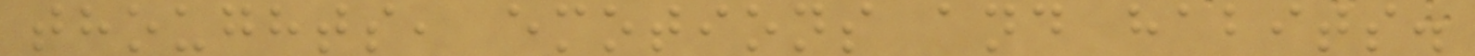thoughts, emotions and habits.
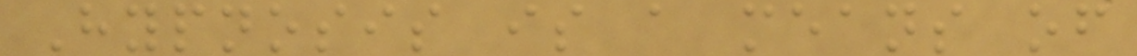Hypnosis is a means of
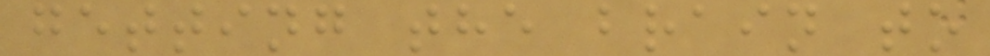getting the brain to
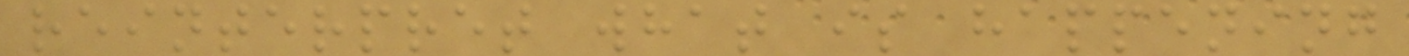reinterpret what is happening
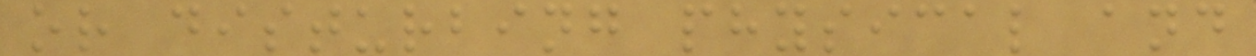or disturbing physical and
